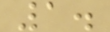1.
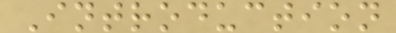Introduction
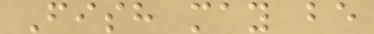Fish may be
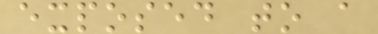exposed to a
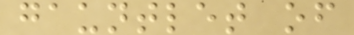gauntlet of
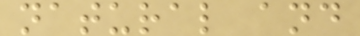natural and
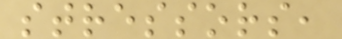stressors,
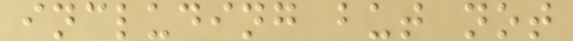including but not
